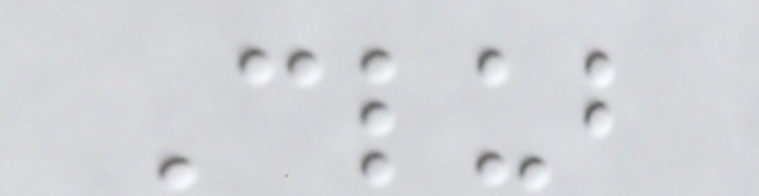Club
